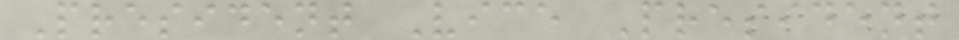President Vice President
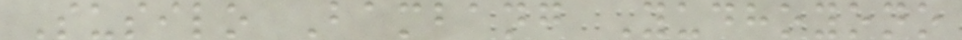Susilo Bambang Yudhoyono
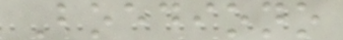Boediono
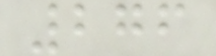276
